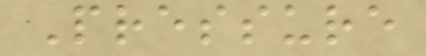Pressure
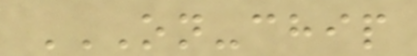ON-CHIP
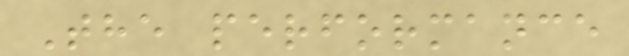The performance
